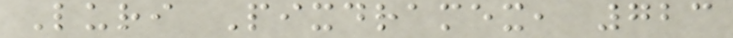Luri Pixdramex, 723
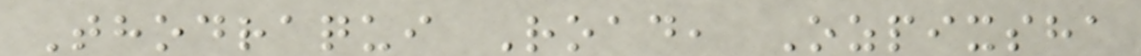Thodraqui Road, Ozpixsha
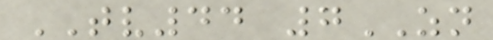TV44 7ZN
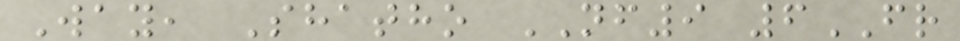Way, Shatho NF9 6FR
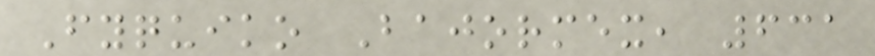Fyquiko Bajormex, 631
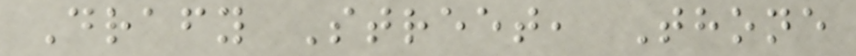Drafy Street, Thone
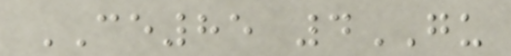CE85 4GU
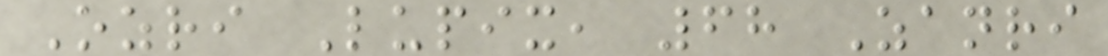Ozri Lupix, 68 Zanri
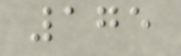175
